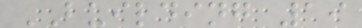BUILDING 19
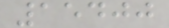15400
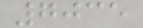7035
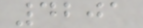4201
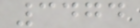3474
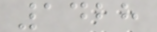1428
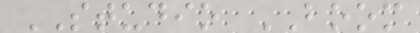STUDIO BOOM
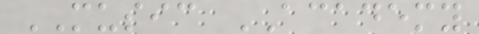MUSIC ACADEMY
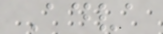Adva
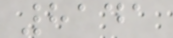8141
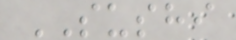SUSHI
